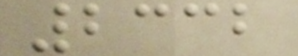2332
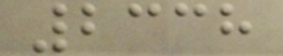2338
